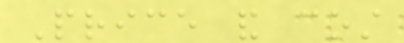Price and cost
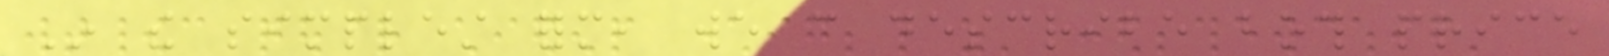In the simplest form, we can describe both price
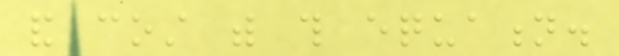and cost with this equation.
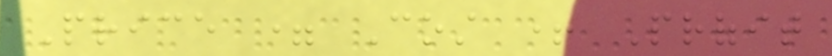Price = Cost + Profit
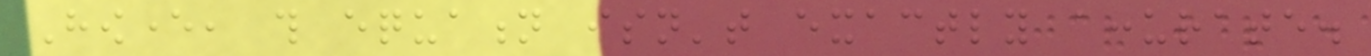However, this equation isn't exactly accurate.
